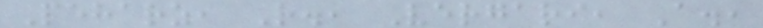Peharz, R., Vergari, A.,
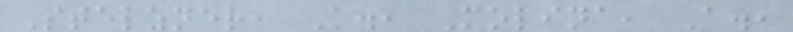Stelzner, K., Molina, A.,
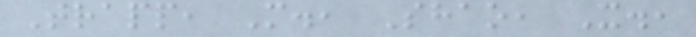Trapp, M., Shao, X.,
